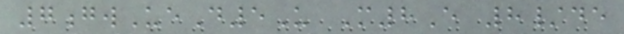7gwUeD5U M8E 8/de
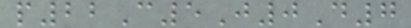p22C5J0D7
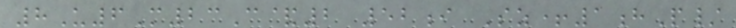8U6M23C&2 52i Sz+1hP/
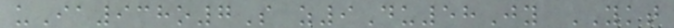uIa938o7S z9Du58Jy YKT
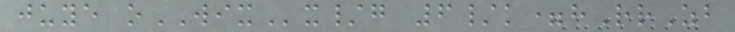juye oWIXx/g 6/k=hRrZb
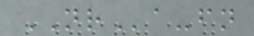NRa-fn
